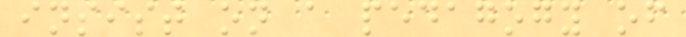insist on a pedagogy of
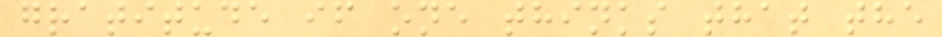gratitude if one thinks that the
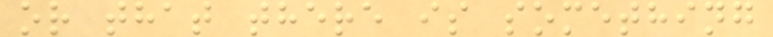or that there is something
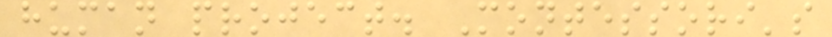human project. Montessori's
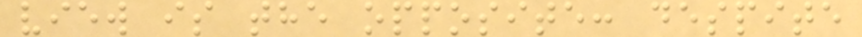view is the opposite: despite
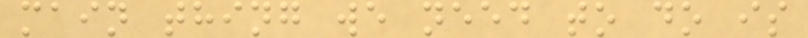main thing we need to do is
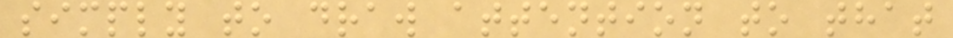simply to draw attention to that
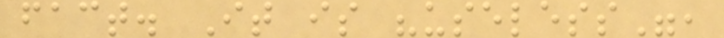fact. It is "useless",
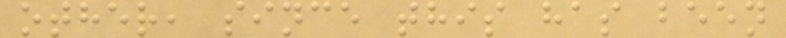other, since this has been
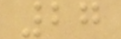27
